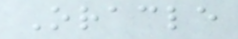Oracle
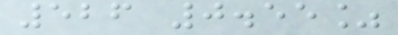526 0.55%
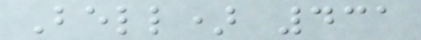Bell) 431
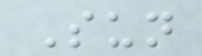Sun
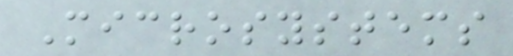Microsystems
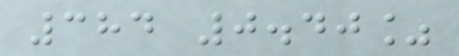384 0.40%
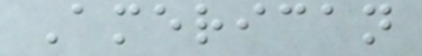American
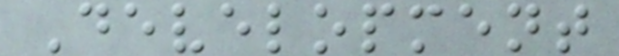Development
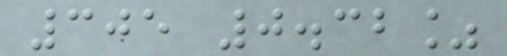305 0.32%
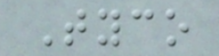Tyco
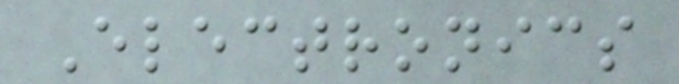Electronics
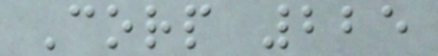Corp 225
